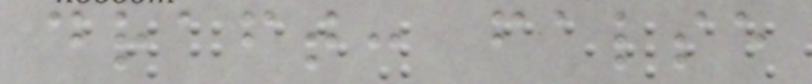draft: false
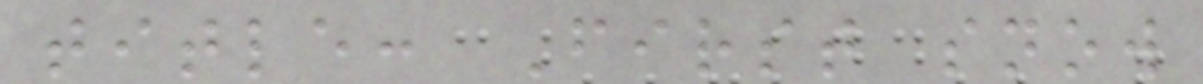title: First snow
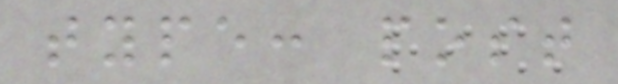type: post
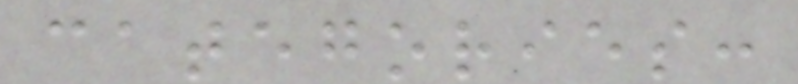categories:
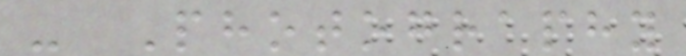- Photography
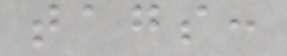tags:
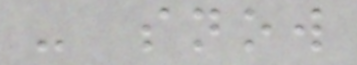- snow
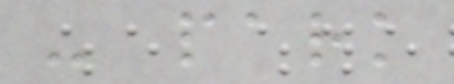- park
